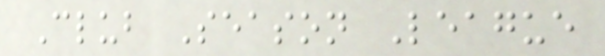Club Season League
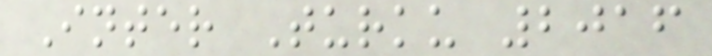Inter Turku 2016
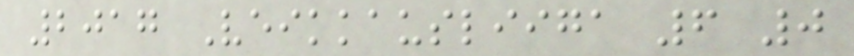2017 Veikkausliiga 6 0
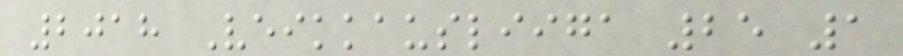2018 Veikkausliiga 25 1
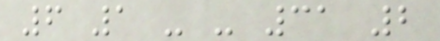6 1 - - 31 2
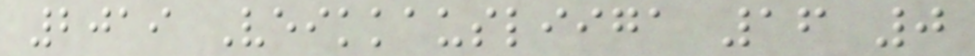2019 Veikkausliiga 16 0
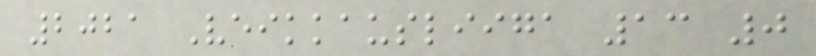2021 Veikkausliiga 13 0
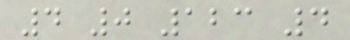4 0 123 4
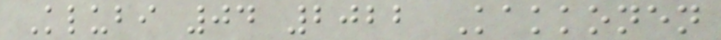Klubi 04 2022 Kakkonen
